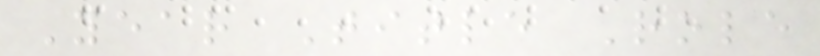Year Title Role
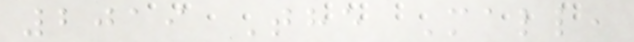2019 The Mall,
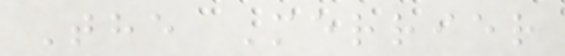The Merrier
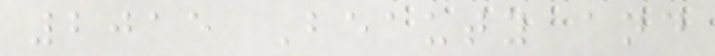2015 Beauty and
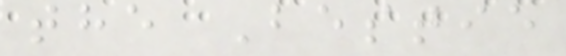the Bestie
